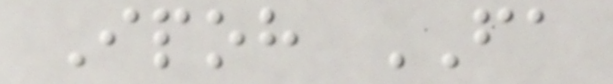Ipoh FA
